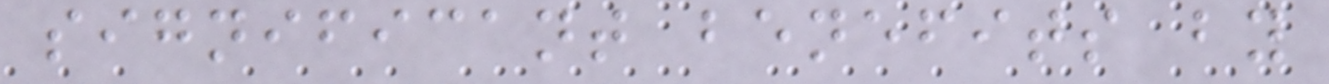significant benefits by
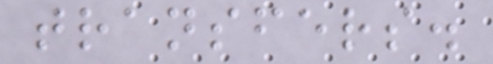transfers.
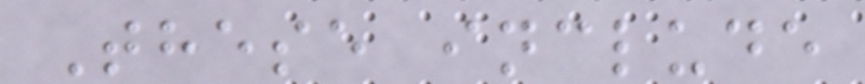These include
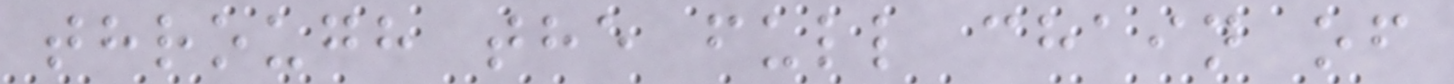through the full chain of
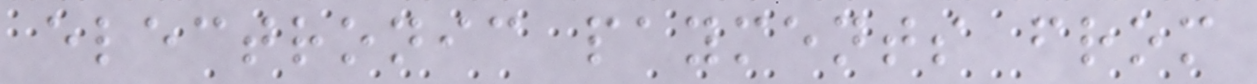electronic payments from
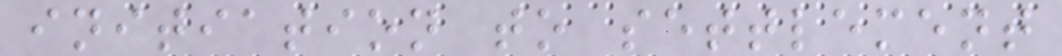initiation to settlement
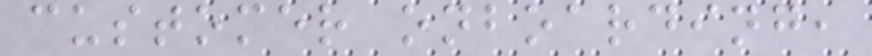customer onboarding,
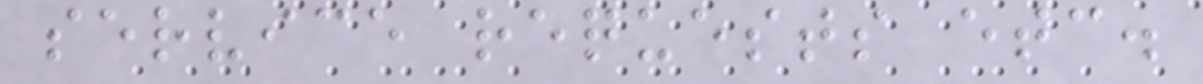service requests etc.
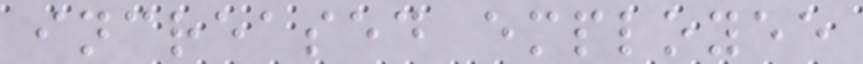increased employee
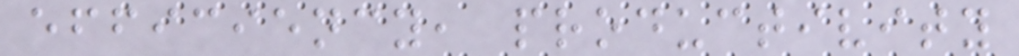efficiency, productivity
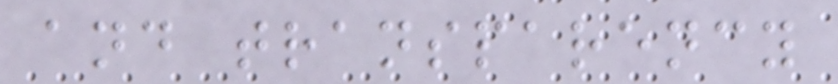and transparency
